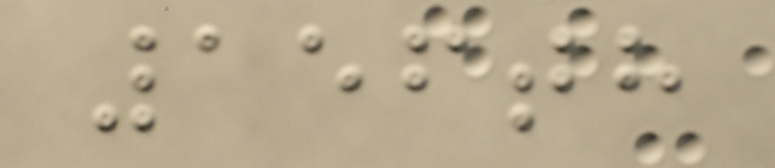156th
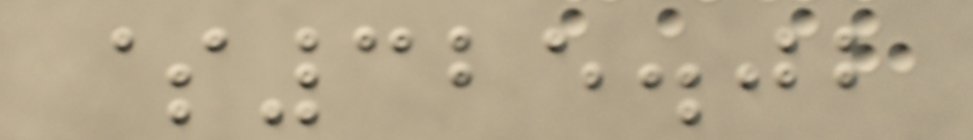$325.02
